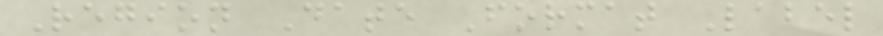Region Date Format Label
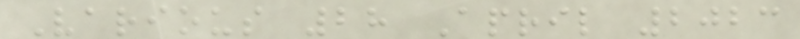Various 28 April 2023
